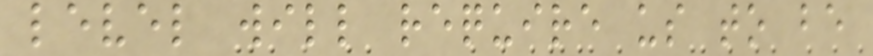level will require us to be
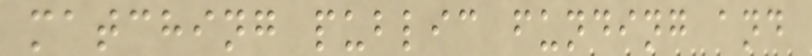matching public funding and
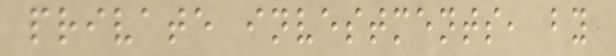private investments, by
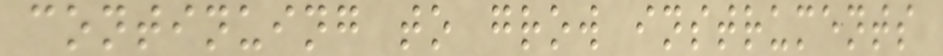continuing to grow instruments
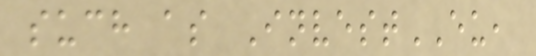such as InvestEU,
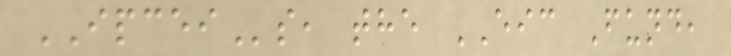IPCEIs, the EIC Fund,
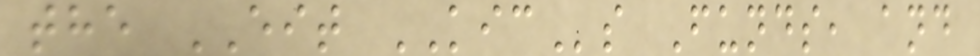the EIT KICs Funds, and
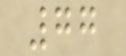77
